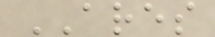ARES
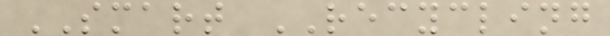SMART RECYCLING
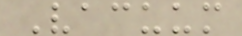Vacuum
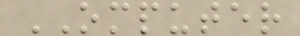OMPUTER
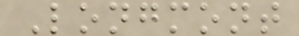Longmont
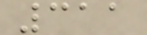311
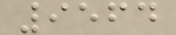9564
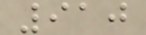910
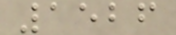1526
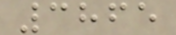3865
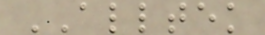ALLTEK
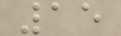15
